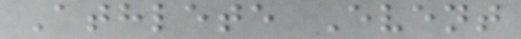Athlete Event
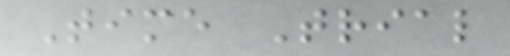Time Trial
